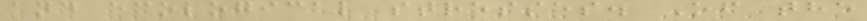and ecological stresses. Of the
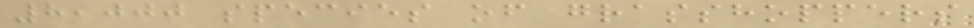8,000 species of grasshoppers
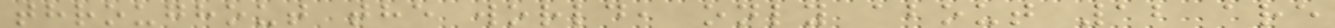throughout the world, only about 12 are
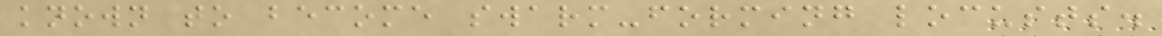known to become swarm-forming locusts.
